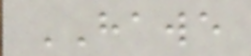HAWE
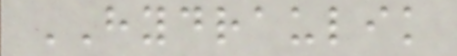HYDRAULIK
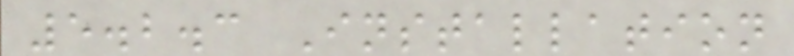5.2.3 Installation
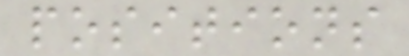positions
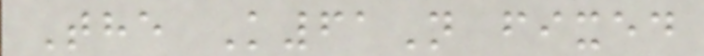The K61N fixed
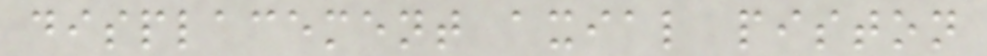displacement axial piston
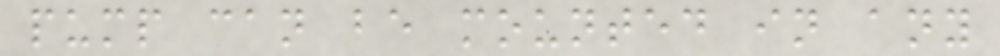pump can be mounted in any
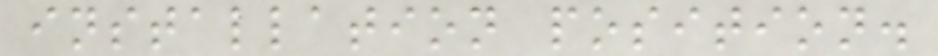installation position.
